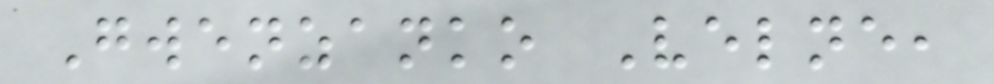Gwenzanko Velne,
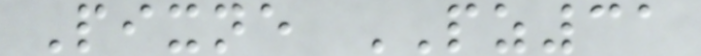Pixne PZ31
